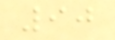90
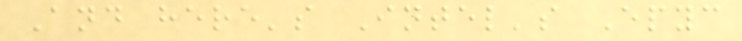And here's Intel's Epyc
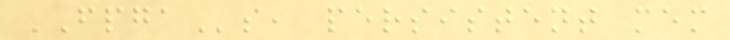FPGAs, persistent mem
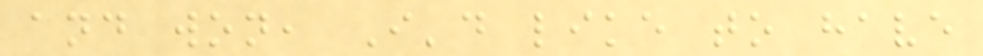and won, I'd like to have
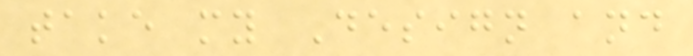take my Design and
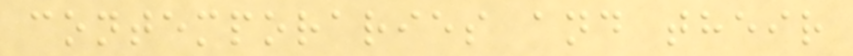contemporaries and their
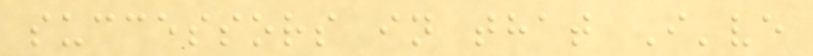successors in that I've
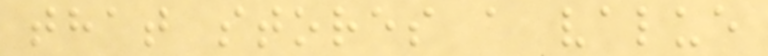that stores a value
